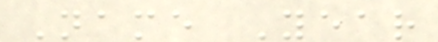Name Year
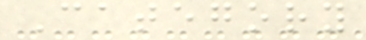Category
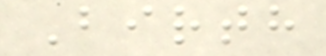Birth
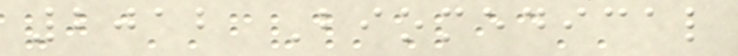2012 Biomedical
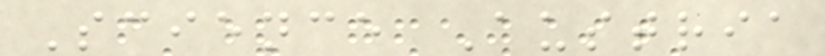Science Austria
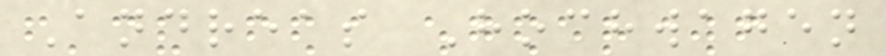Andreas Hochwagen
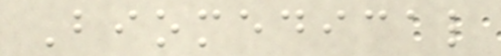Biomedical
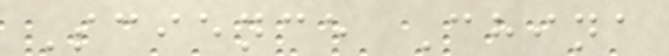Science China
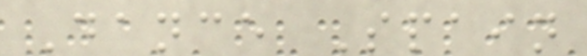Dance Spain
